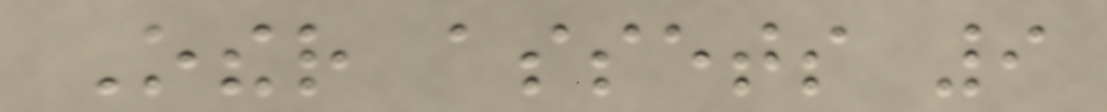Other assets 9
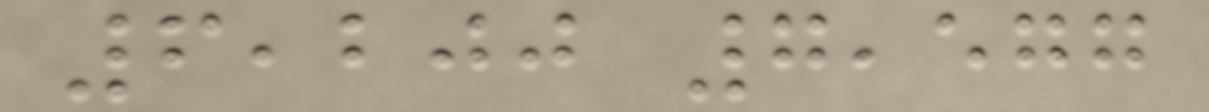6,200 7,577
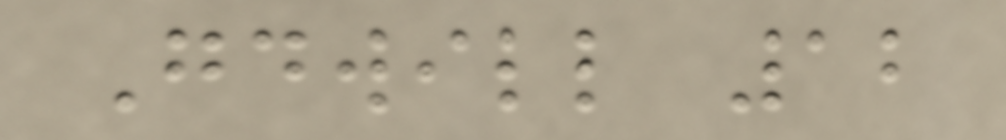Goodwill 12
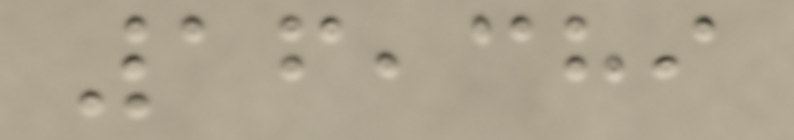16,389
